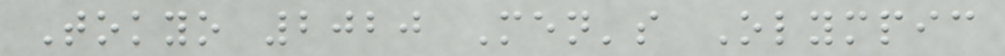Tokyo 2020 Men's Olympic
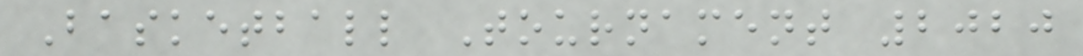Basketball Tournament 2020
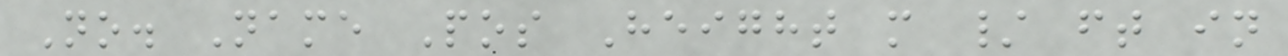No. Name Pos Height m / ft in
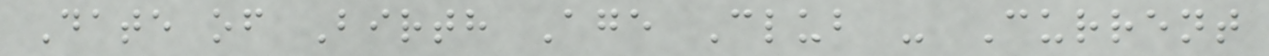Date of Birth Age Club - Current
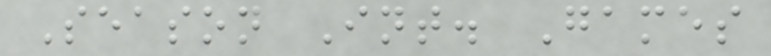Season Int. Games
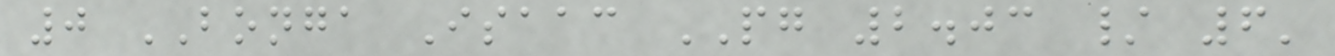0 BONGA Isaac PG 2.03 / 6'
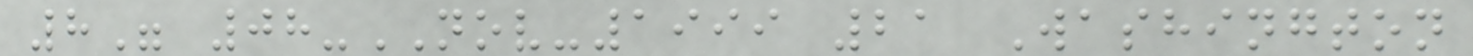8" 08-NOV-1999 21 Washington
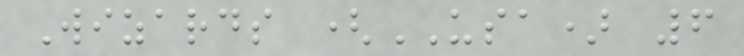Wizards (USA) 6
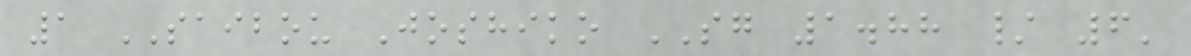1 SAIBOU Joshiko SG 1.88 / 6'
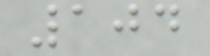104
